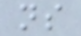ns
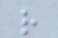r
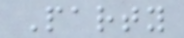Party
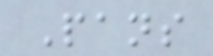Pans
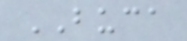BUCA
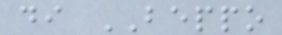di BEPPO
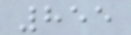855
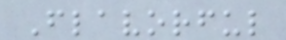Flavorful
